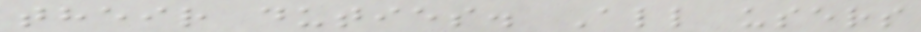their duties. All users
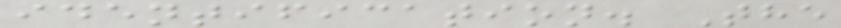identification. The
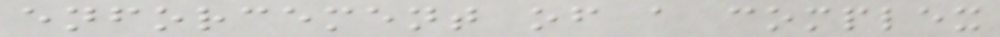enforcement of a complex
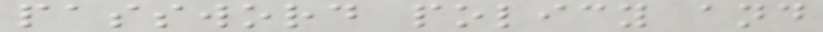password policy and
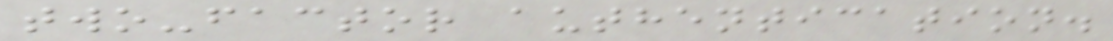two-factor authentication.
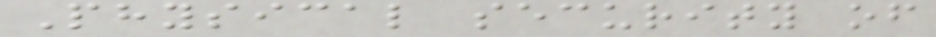Physical security of
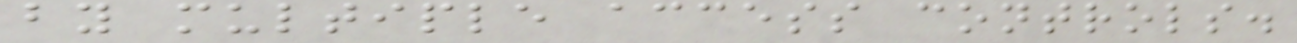by multiple access controls.
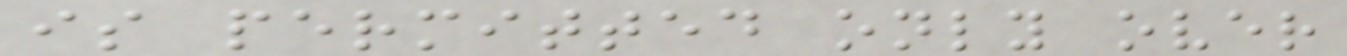is permitted only over
